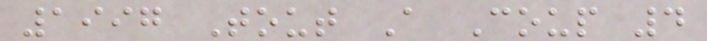1997 Tout A Coup 4
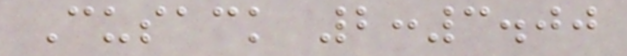Cusack 2:3.00
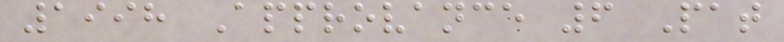1998 Approvance 6 Pat
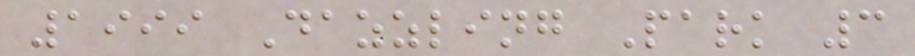1999 Dazzling Park 3
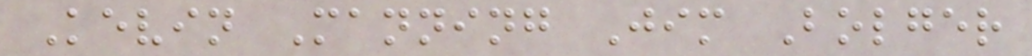Kevin Manning Jim Bolger
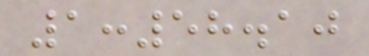1:58.10
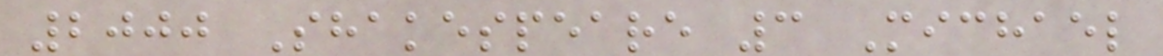2000 Shakespeare 3 Michael
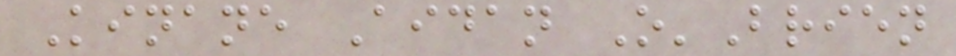Kinane Aidan O'Brien
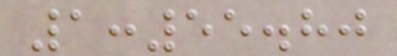1:55.80
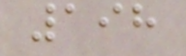198
